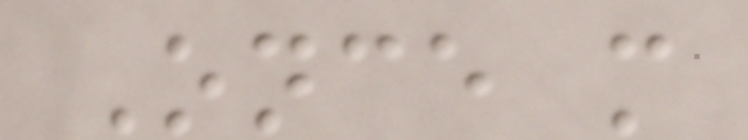Once more
